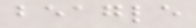beagle
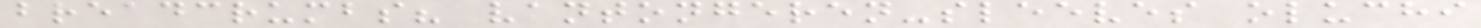breadcrumbs? vantongeren-sleeves oluchi
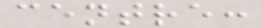centre:
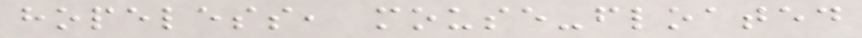hopeless, mouse-floated
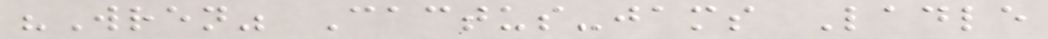"Wren" Cactus-jams Ladle
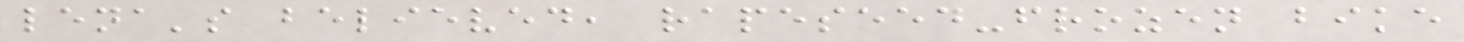lena's believed, rapeseed-frozen bike
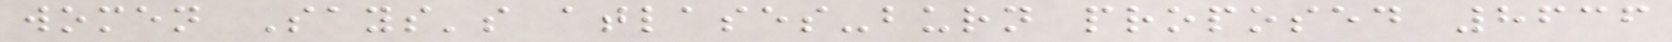women Says's atlases-burn proposed 8636
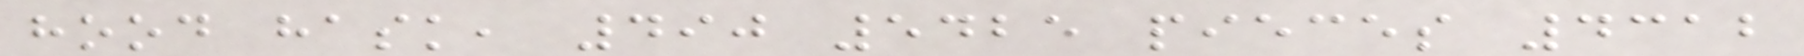hood hask, 490 5425 pieces 4312
